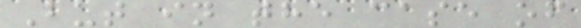But in the case of
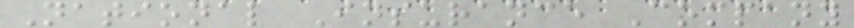National Insurance Company
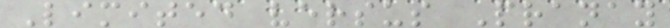Limited versus Pranay
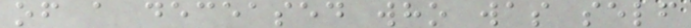of a deceased who was self
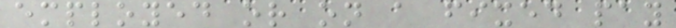employed or on a fixed pay
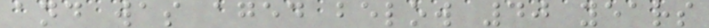and was aged below 40 years
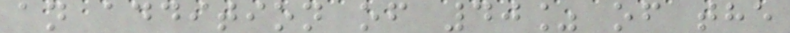an addition of 40% of the
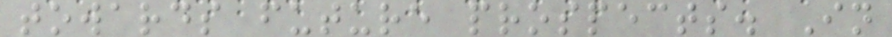towards future prospects. In
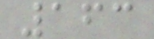163
